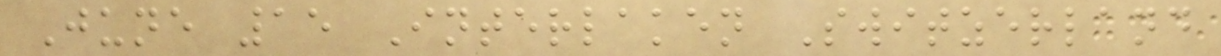June 15 Interlaken Switzerland
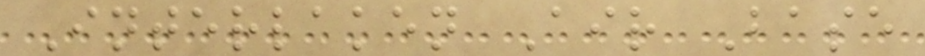Interlaken Air Base
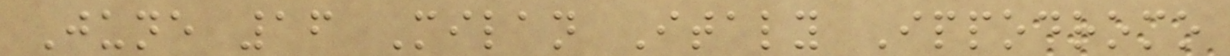June 16 Milan Italy Ippodromo
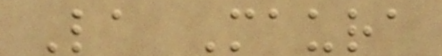La Maura
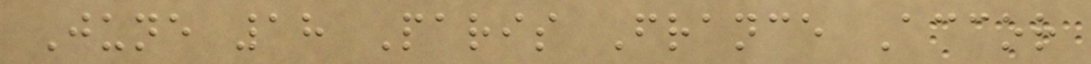June 18 Paris France Accor
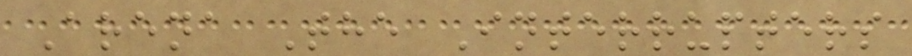Arena The Interrupters
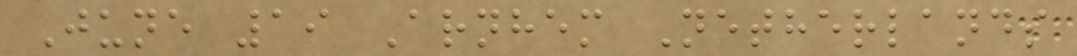June 19 Arnhem Netherlands
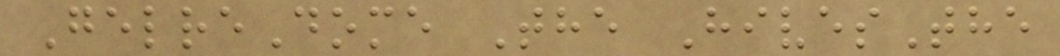GelreDome The HivesThe
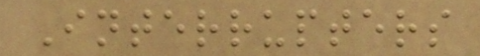Interrupters
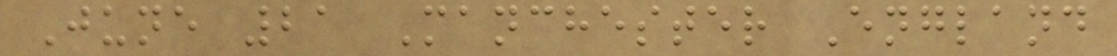June 21 Manchester England
